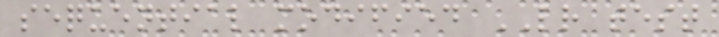sequential modified LR test
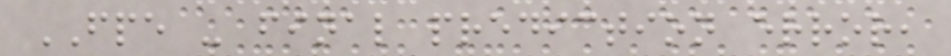FPE - final prediction error,
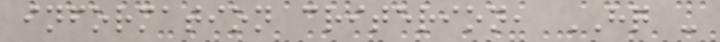information criterion, HQ -
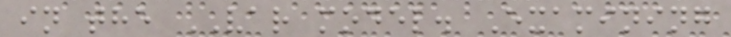in the VAR model. Examining
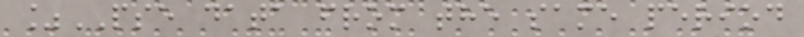%PSE data from the same period
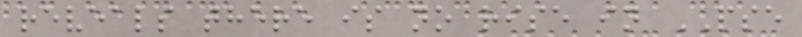reveals there is no rise in PSE
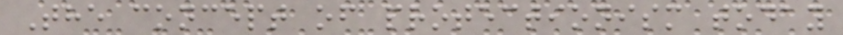The concept of protectionism today
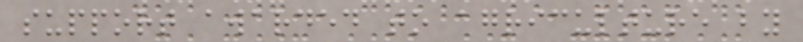support awarded to agriculture by
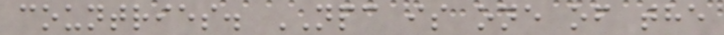countries. NPC is one of the
